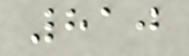810
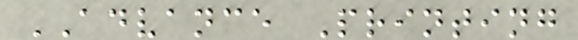ADVANCE Printing
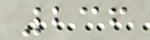236
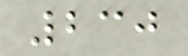230
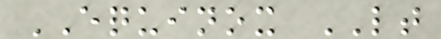EQUINOX LT
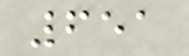651
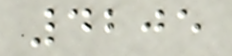4205
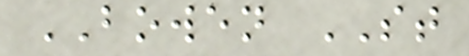BOWEN ST
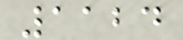1124
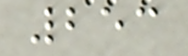253
